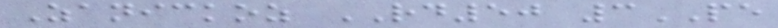Zanickoz RD50 3PE
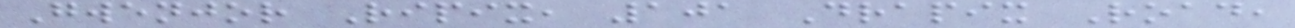Gwenjor Ripix, 101 Drapix Road,
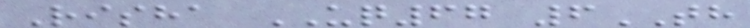Risha UQ67 6TH
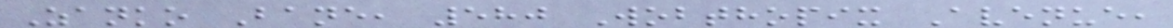Zanko Bane, 580 Wobthopix Avenue,
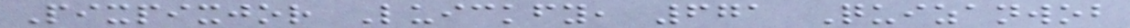Pixpixjor Luickfy, 671 Quizanwob
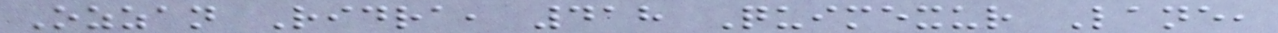Ozzan Ridra, 418 Quimexur Lane,
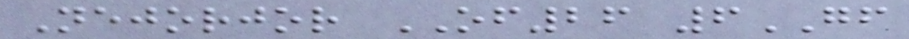Nejorjor OF26 6GF
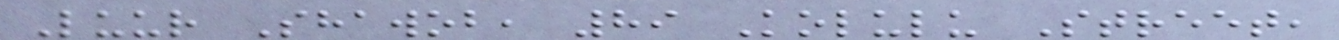Luur Shawob, 89 Kolulu Street,
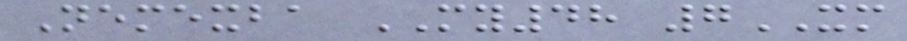Nemexba MY48 7XM
